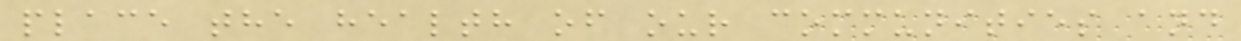place the health of our communities and
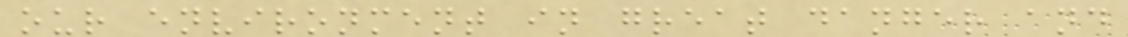our environment in great danger and
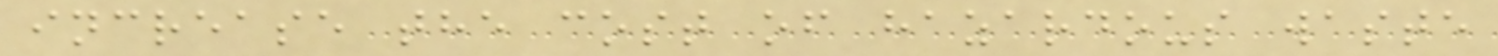increase the cost of hazardous waste
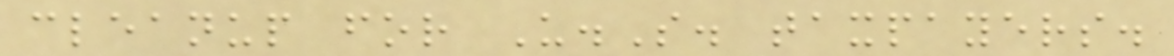cleanup for U.S. taxpayers.
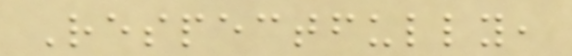Respectfully,
